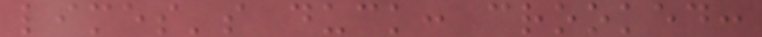limes's duck: crooked:
